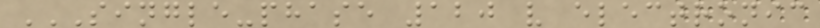SINGLE-PHASE 120 V ELECTRONIC
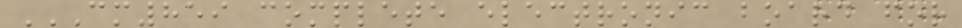CM859 COMPLETE ELECTRONIC BOARD FOR
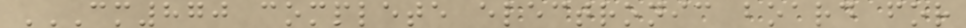CM870 COMPLETE ELECTRONIC BOARD FOR
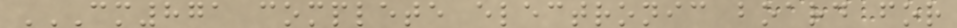CM871 COMPLETE ELECTRONIC BOARD FOR
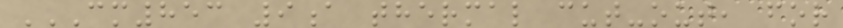CM853 9A THERMAL CUT-OUT, FOR
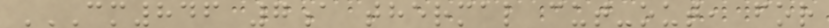CM846 7A THERMAL CUT-OUT, FOR
